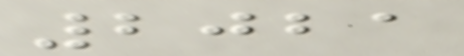2021
